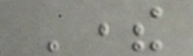There
